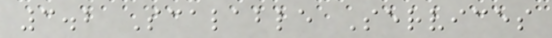3.2 Scalable Services
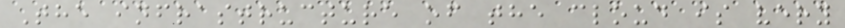The infrastructure of the cloud is very
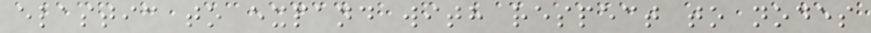elastic to expand with respect to nodes
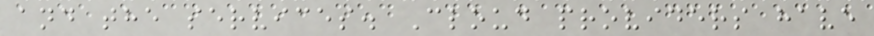and the services. Cloud providers have
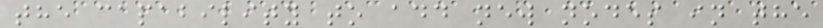the capability to add new nodes in the
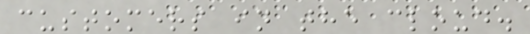customers in the cloud.
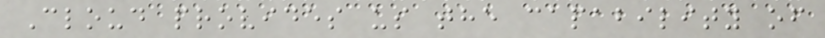Cloud provides us the capability of
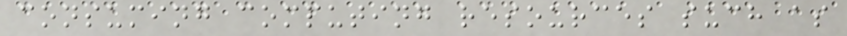consuming computing resources such as
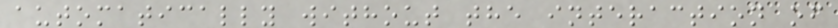automatically without the interaction of
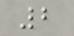2
